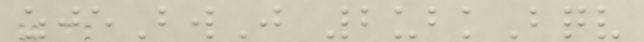zjeBwJ 2ubkBqv
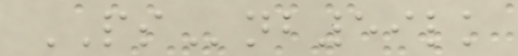PSnb59lk
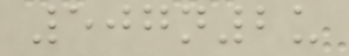507n2u
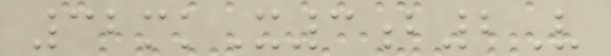32mkX3b2V
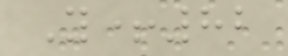Y+82
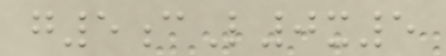g5cL0x5
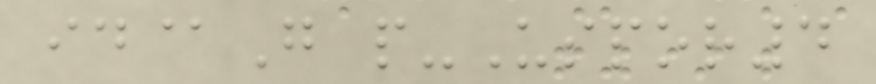id@G p-Uspor4
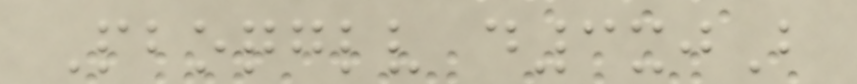Pboqglv d3xjB
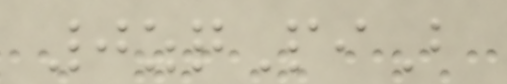0zqPiB
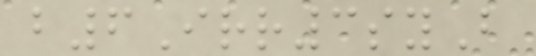b6Irr3syB
